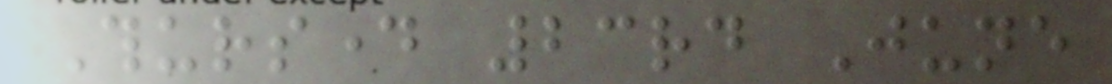Thursday 23rd June
